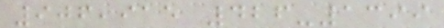906,915 426-1399
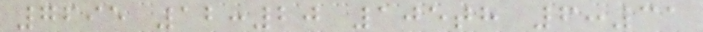7695 12:20 105th 6:31
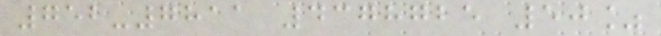752-7811 4378725 50%
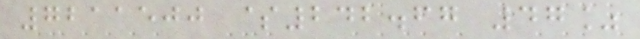7211500 $242.67 47%
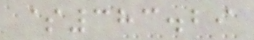$383.29
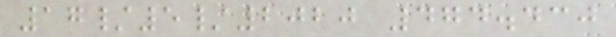17/5/2020 474.430
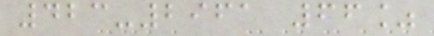423-2961 66%
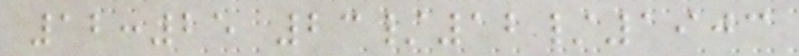12:25 23/12/1903
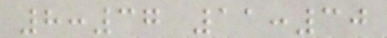8:37 11:30
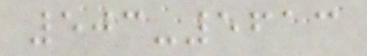503-5613
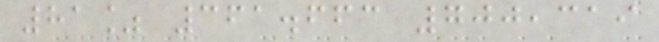81% 361.663 700,319
